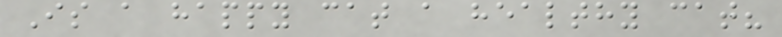Is a happy cat a healthy cat?
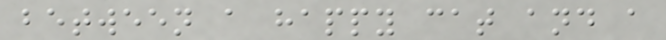between a happy cat and a
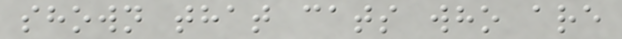shown that cats who are
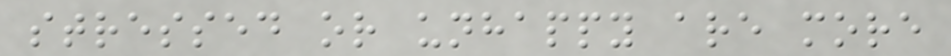stressed or unhappy are more
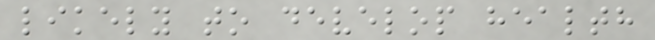likely to develop health
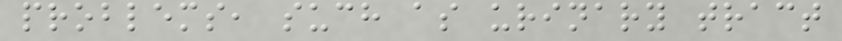problems, such as urinary tract
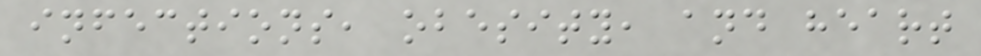infections, obesity, and heart
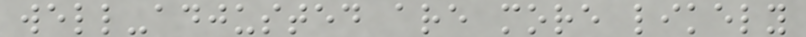well-adjusted are more likely
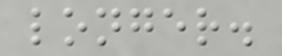longer.
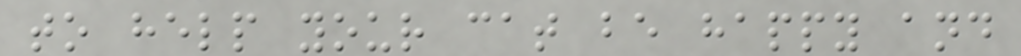to help your cat be happy and
